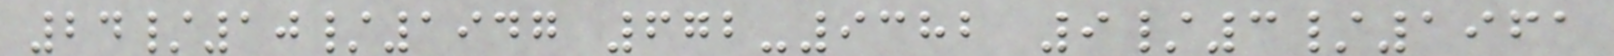24/10/1947 672-9382 9/3/1961
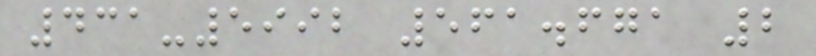431-5992 561.671 2
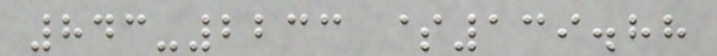843-2233 $139.88
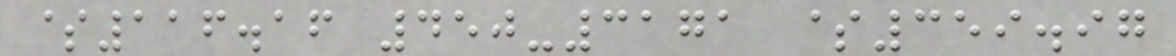$116.16 450-3171 $359.97
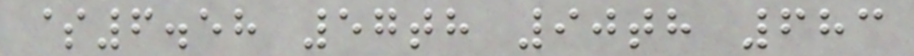$6.58 57th 90th 683
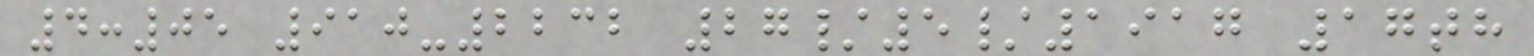4:05 910-2232 27/5/1917 17th
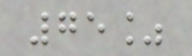75%
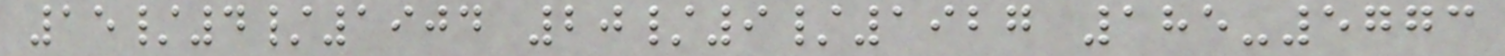15/4/1904 20/9/1927 185-5773
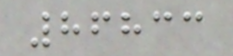86833
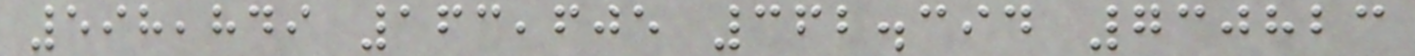598,849 163,605 362.394 730823
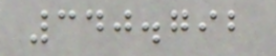340.792
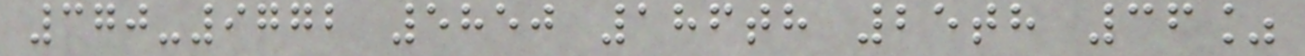370-9772 5850 186th 25th 36%
